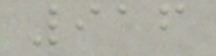916
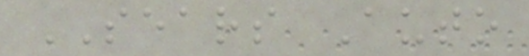SEARS Auto
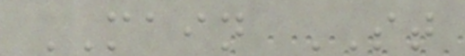MAIN ST
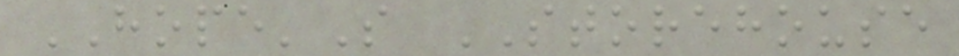HOPE'S STOREHOUSE
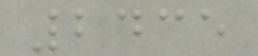2435
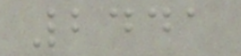2441
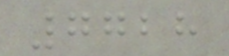7728
